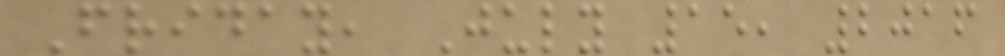Friday, July 15, 2016
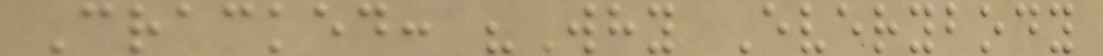Cracked: "Why Everybody
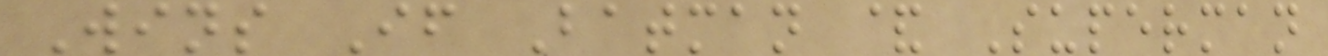Wins If Batman & Superman
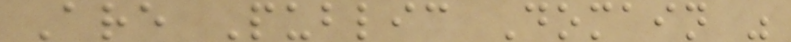Are Public Domain "
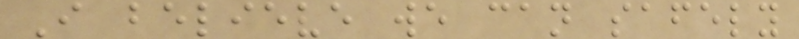I believe we can safely
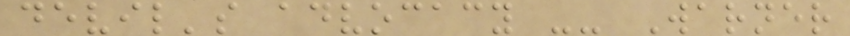devil's advocacy -- Warner
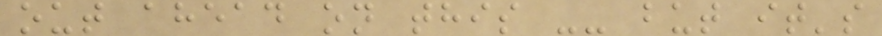out ahead on this -- but it's
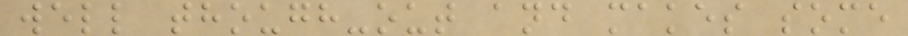well though-out and makes some
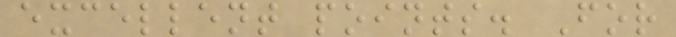excellent points. For
